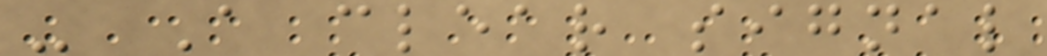- A clear signal
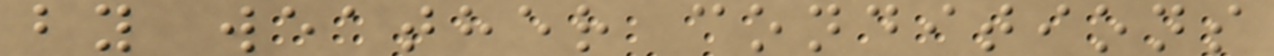by weather conditions
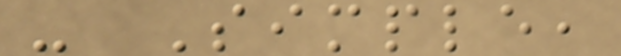- Simple,
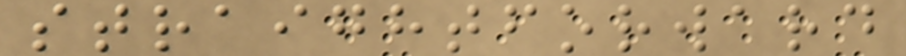straightforward
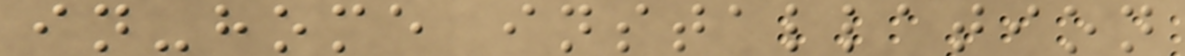in-home installation
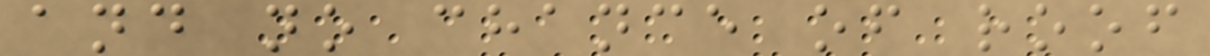and no chance of roof
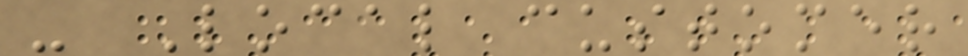- Local customer
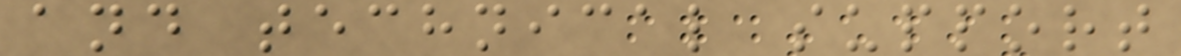and technical support
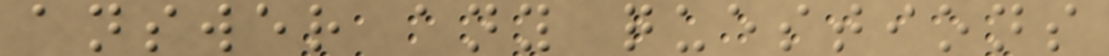answer any questions
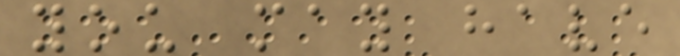you may have
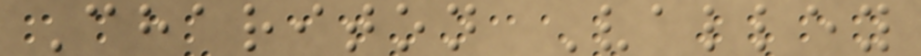Chariton Valley
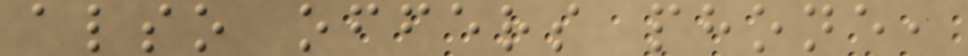also offers phone,
